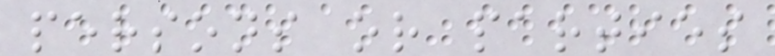persons or parties
